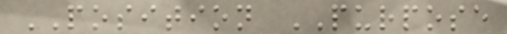POSITION PURPOSE
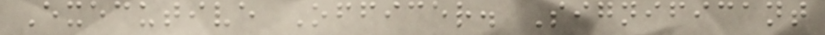Executive Officer. Significant
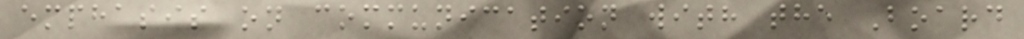emphasis on communication with the Board
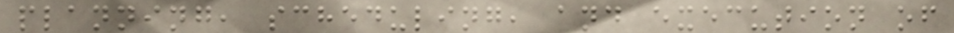planning, scheduling, and execution of
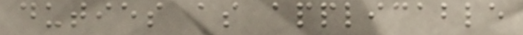duties as applicable
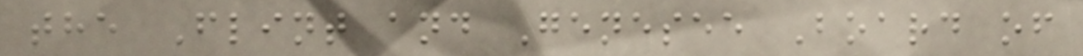the Flint and Genesee Board of
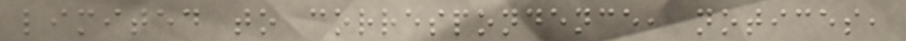limited to correspondence, notices,
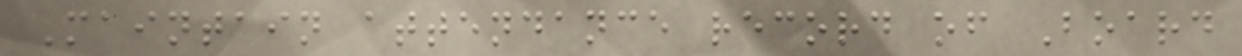Maintain attendance record of Board
